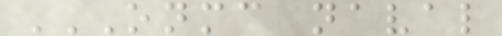ONMC NAVAL
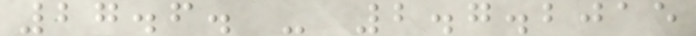27.6. - 2.7.2015
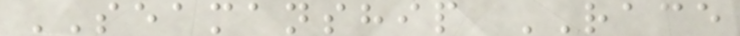SEAMANSHIP RACE
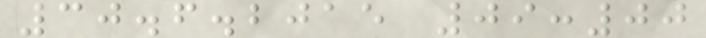30.6.2015 09:00
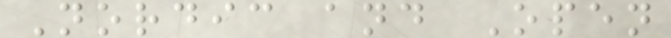Nordic and Open
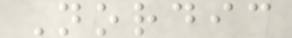Nordic
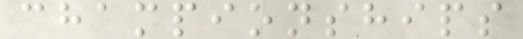championships
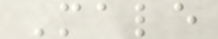Male
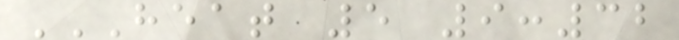HEAT 5 9:32
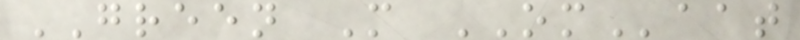GREEN M OMaat
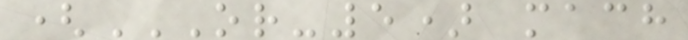(OR-5) MACH
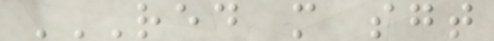RED M SGT
